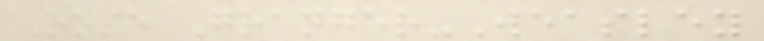Rose Granger-Weasley
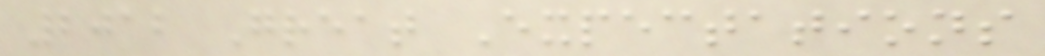2012 Great Expectations
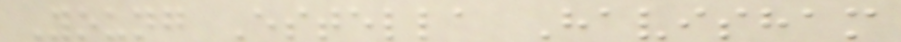Young Estella Havisham
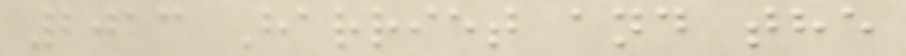2013 Harriet and the
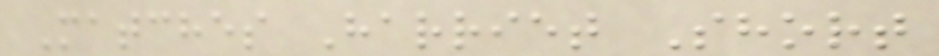Matches Harriet Short
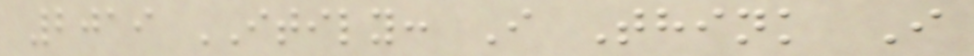2019 ITILY: I Think I
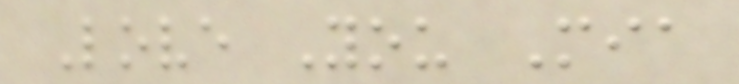Love You Mia
